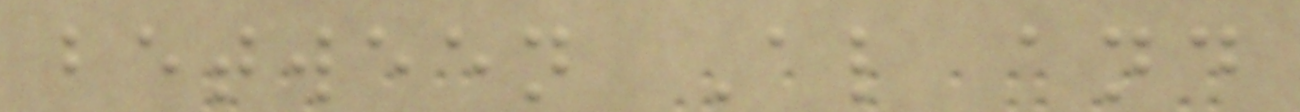between Al and
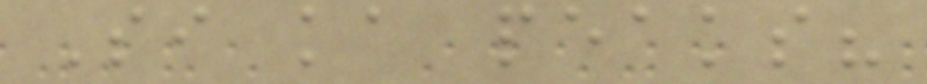Si ka peaks?
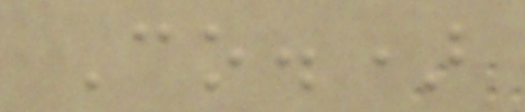Co.)
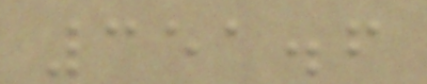351.6
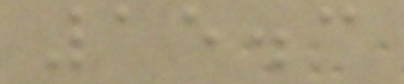15.3
